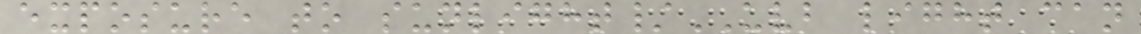exposure to sunlight/UVB light can
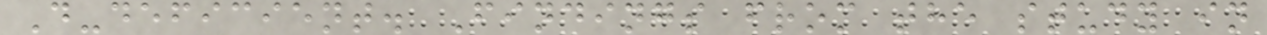D-deficient. Findings from the study in
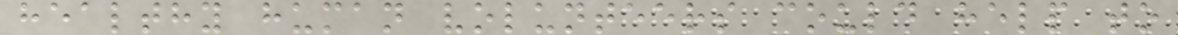healthy human volunteers could help to
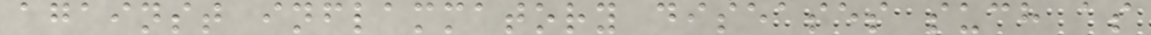against inflammatory diseases such as
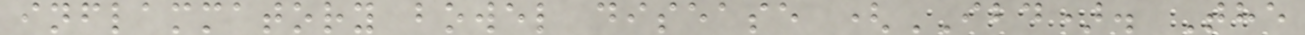inflammatory bowel disease (IBD). The
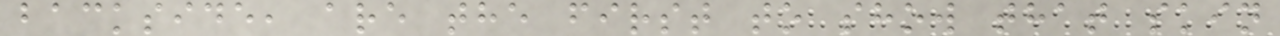backside, are the first to show that skin
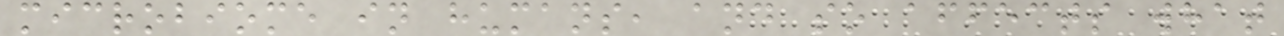microbiome in humans, and so affects what
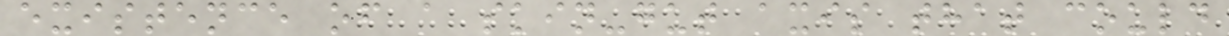existence of a skin-gut axis that could
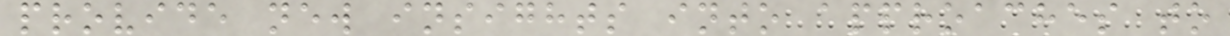provide new insights into approaches to
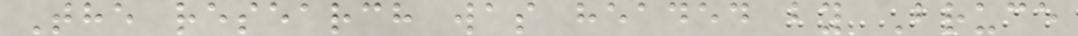The research was headed by Bruce
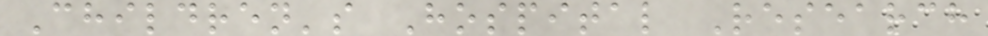Children's Hospital Research
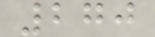270
